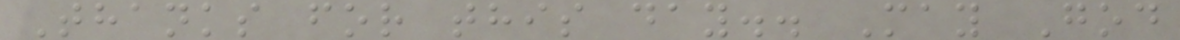Thanks for this day.. May God
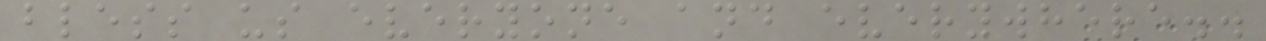bless us everyone and everywhere..
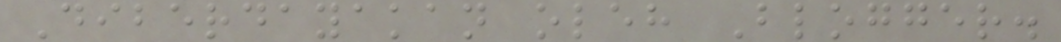Diberdayakan oleh Blogger.
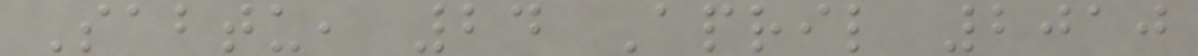Sabtu, 24 April 2010
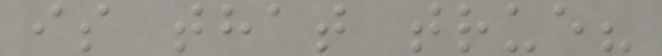is that true?
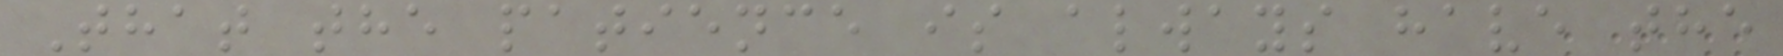That the patience is always have the
